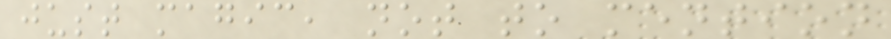just magic, not to mention
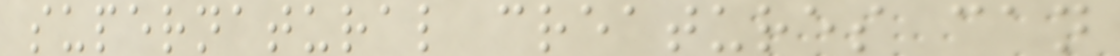supernatural creatures can
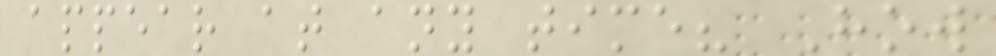appear at any time? How
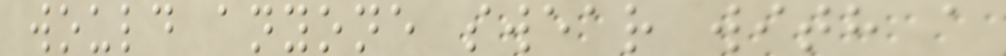would anyone swear with a
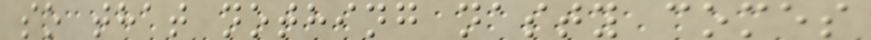so that nothing nasty comes
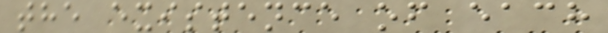the existence of each
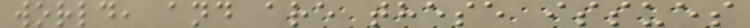world, and are these issues
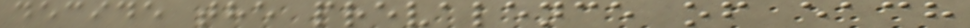decide the prevalence of each
